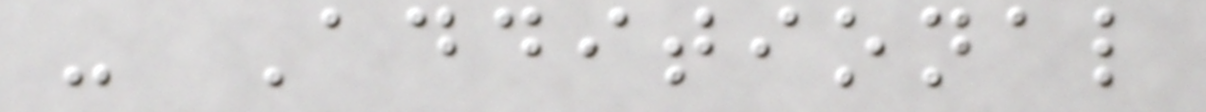- Additional
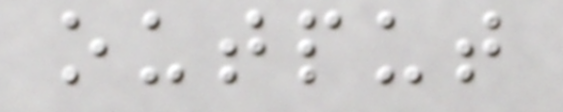output
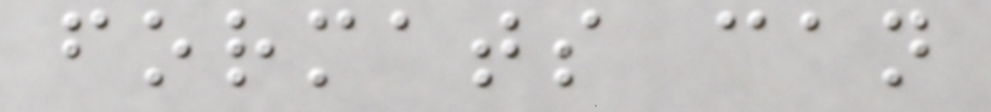formats can
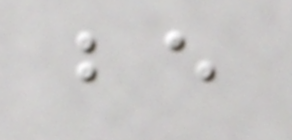be
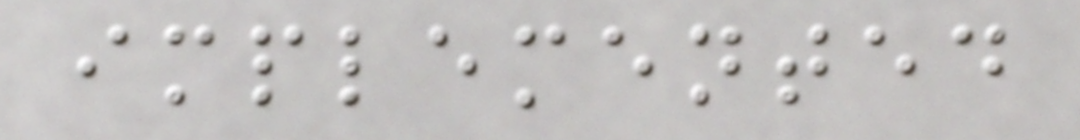implemented
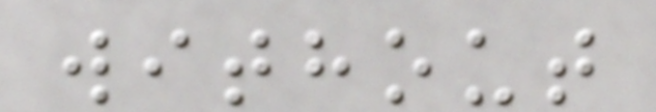without
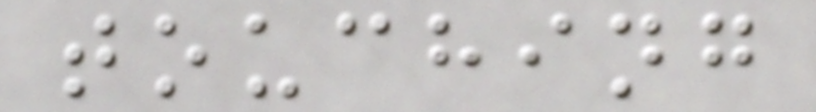touching
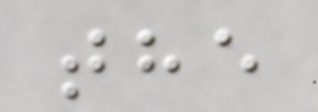the
